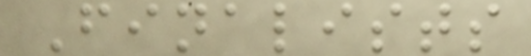Finalists
